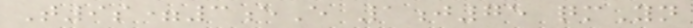T9s=3eE 1j75 qmYn
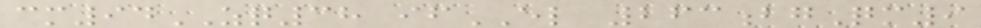cm94ZQ38 ifEL 263bgQm9
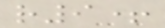r9+
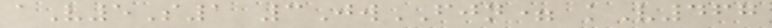aV5S1 3JwFJN= kV467
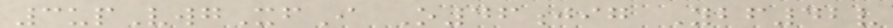3upVwgXfI O46jig Ybf42v
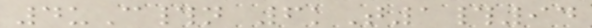4uC#n 6kT1#94
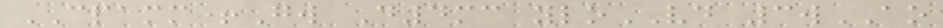CPAMM+Gw D4mc yloVD 3wAO
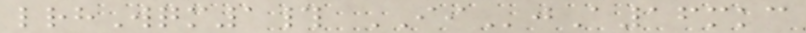lrhWqm1# IIjA16mkc
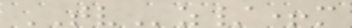TVz/+m
